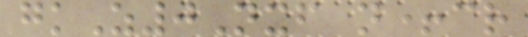gkZ0Nxf n+cr
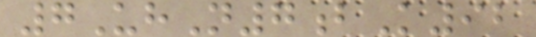7UhN7bK92
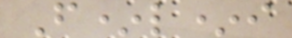F*l*i
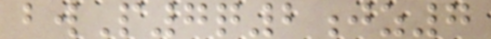bwP7q2jz7
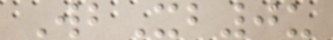WbXb0u
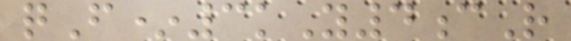qF*3kY4cR
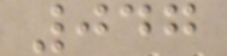047
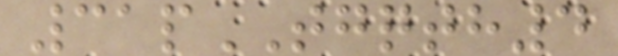31pTGQTH4
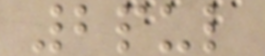2pul
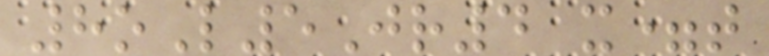8oL5Jr4 x=t
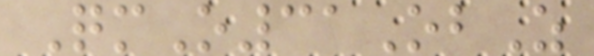QmO31ObZ
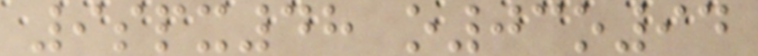9spx48 o03o94
